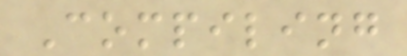Compiling
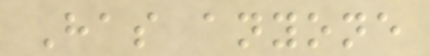Has anyone
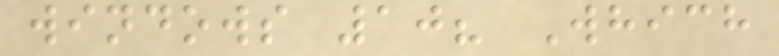windows 10? Which
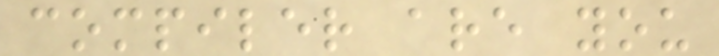compiler are you
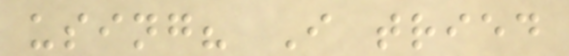using? I tried
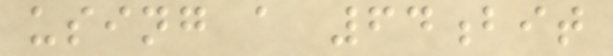using a 64bit
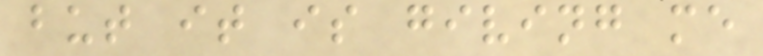but it is giving me
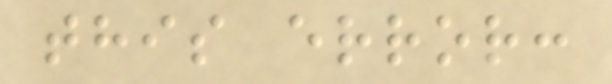this error:
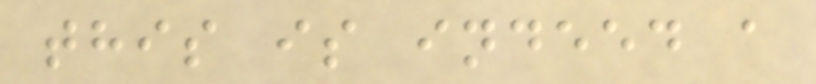this is indeed a
